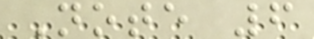Note 6
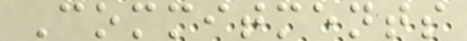Commitments
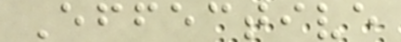Effective
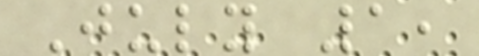July 1,
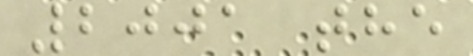2001 the
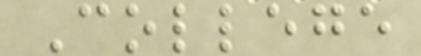College
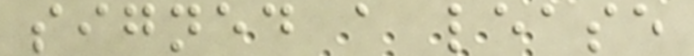signed a lease
